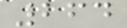264
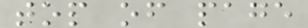top of page
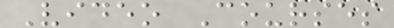Video Courses
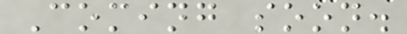Coming soon.
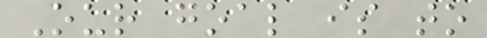Our goal is to
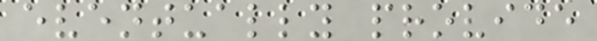eventually provide
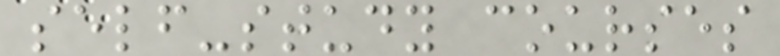self-study courses
